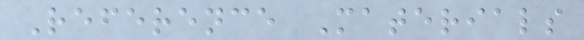Reference Materials
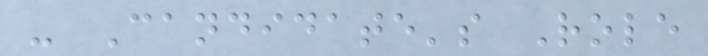- Candidate's Role
